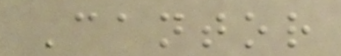Cantor
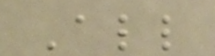All
